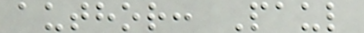author: Paul
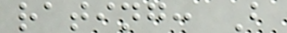rating: B
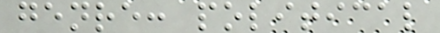genre: political
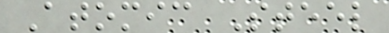Atomic Steel
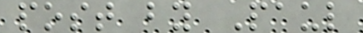post by Paul
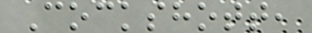Cockshott,
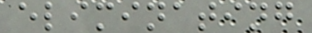eliminating
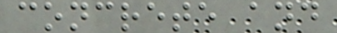concrete and
